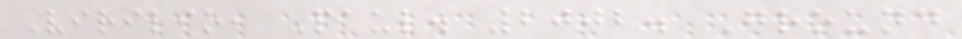Virilio, Paul. 2002. Ground
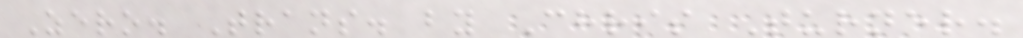Zero. Trans. by Chris Turner.
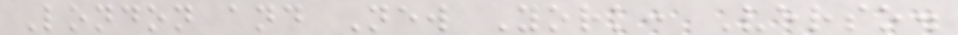London and New York: Verso.
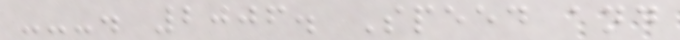---. 2006. Speed and
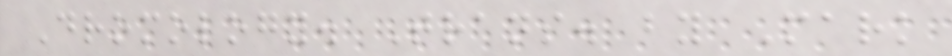Dromology. Trans. by Mark
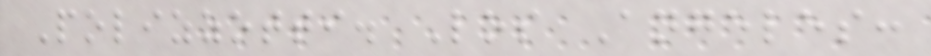Polizzotti. Los Angeles:
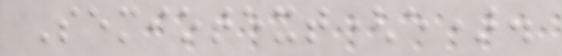Semiotext(e).
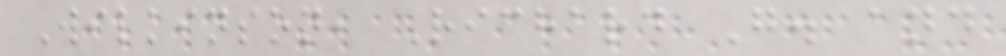Wilkinson, Richard G. and
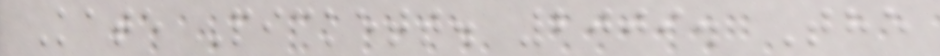Kate Pickett. 2009. The
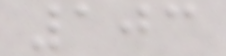103
